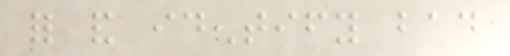for and identify bad
